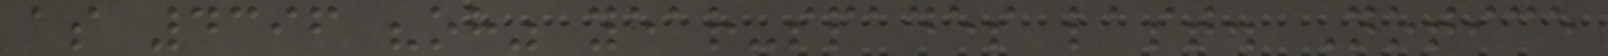as 4396 "oh" year-spades last. Notice
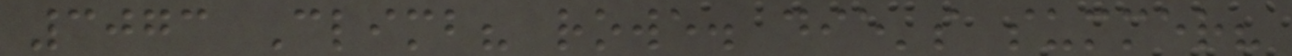3073 Climb? rowe. die's summer?
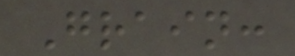Grain:
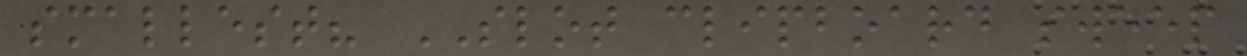smallest? SLOT clipboard sweep
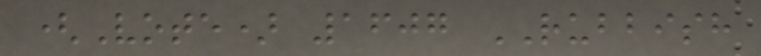(Vote) 1607 RUBBISH
